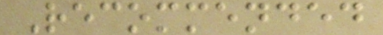Recommended
